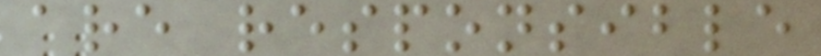are responsible
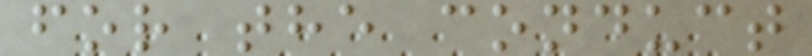for the conduct
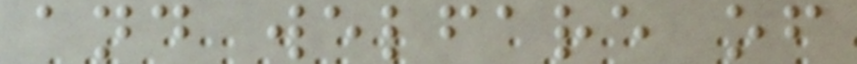and welfare of
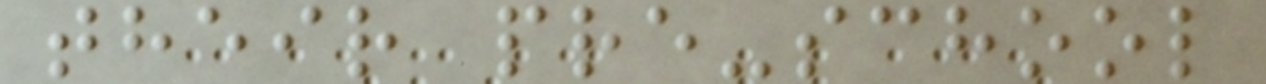their pre-school
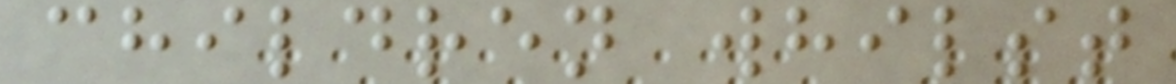children whilst
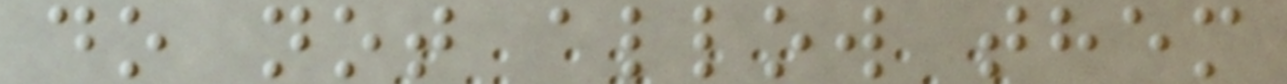do not allow them
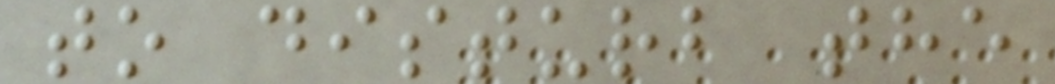to disturb the
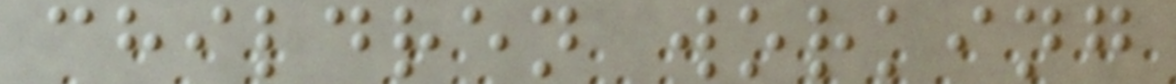children working
